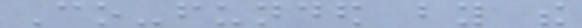Co-funded by the
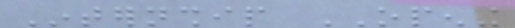Internship OPENING
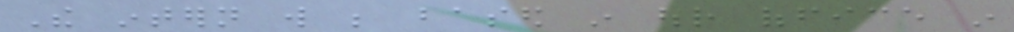The intern will be based in our office in
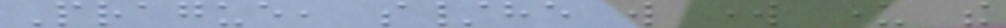Prague, s/he will work under the
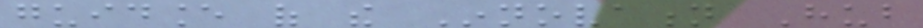guidance of the Innovation Hub
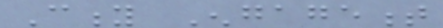City Engagement
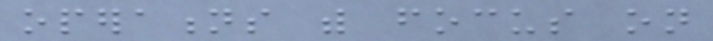operations with focus on
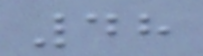48
